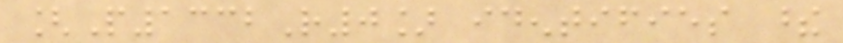[P1332R0] identifies these
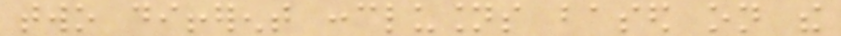two different conclusions based on the
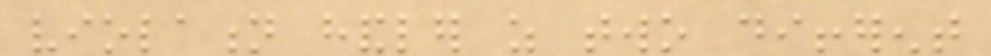violation handler as two different
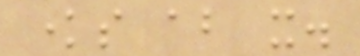knows about it.
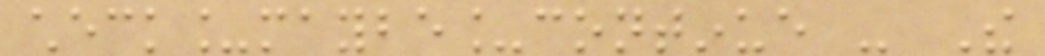check_maybe_continue - The
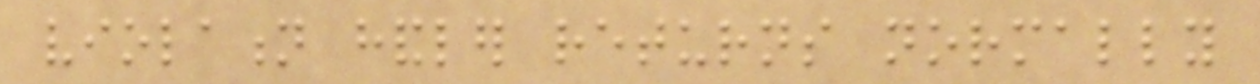violation handler returns normally
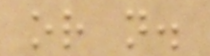or not.
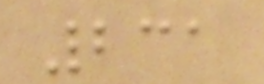231
